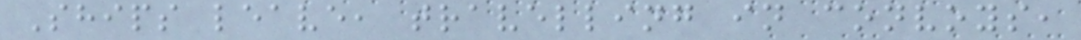Ships leave, travelling in convoys,
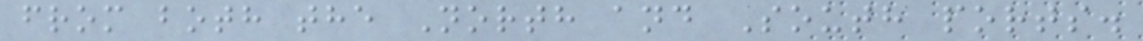from both the North and South ports.
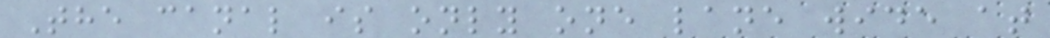The canal is only one lane wide at
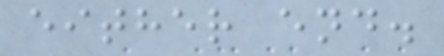either end.
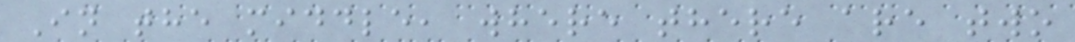In the middle, where there are two
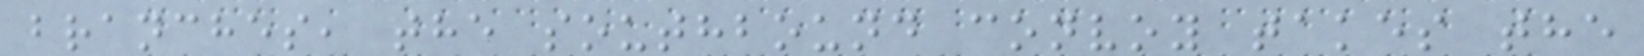branches, the southbound convoy takes the
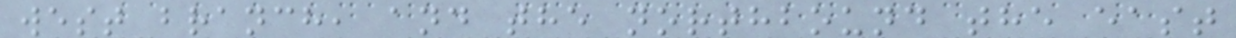west branch, and the northbound the east
